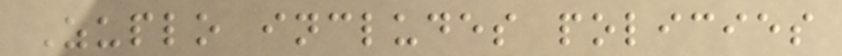Zuplo includes policies
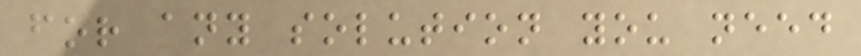for any solution you need
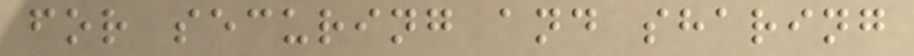for securing and sharing
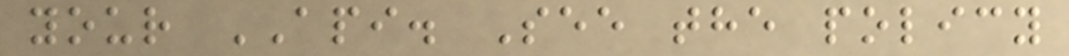your API. See the policy
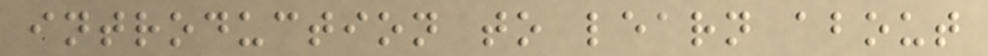introduction to learn about
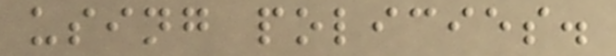using policies.
